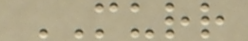MURR
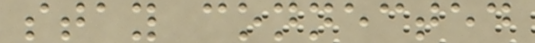stay connected
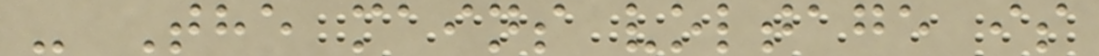- The mains voltage is
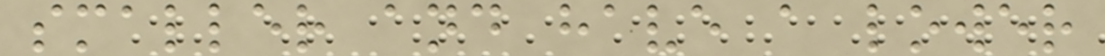smaller and have a lower
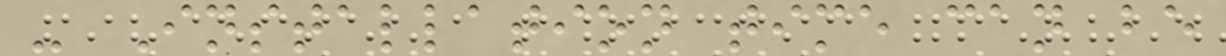- Installation time can be
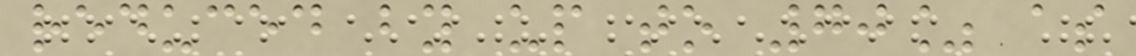reduced by up to 70% as
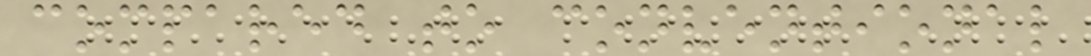compared to conventional
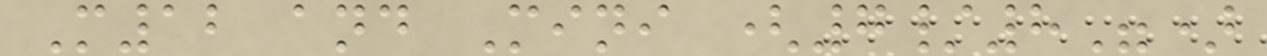M12 and Mini (7/8")
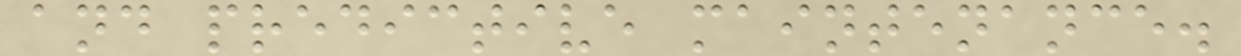and predictive maintenance.
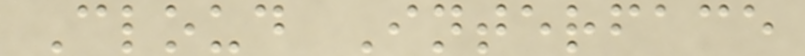Cloud Interface
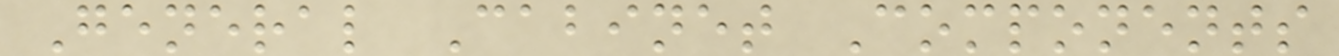General Cabinet Components
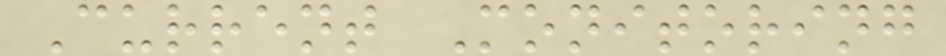Current Monitoring
